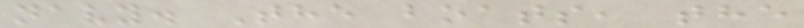navy. The boats, the
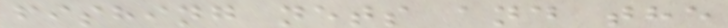fishing nets and the
